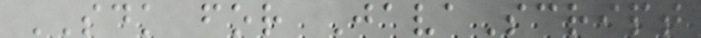SDK for JavaScript
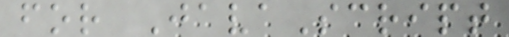for JavaScript
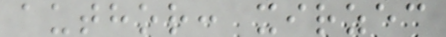author: xirzec
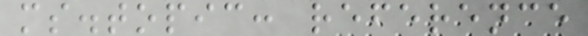ms.topic: reference
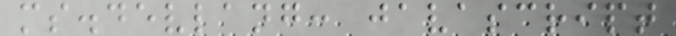ms.devlang: javascript
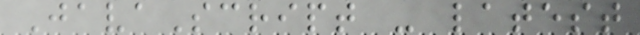JavaScript - latest
